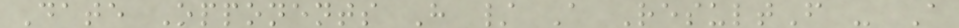Date Opponents H / A ResultF - A
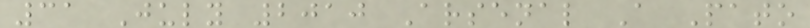31 July 2010 Arsenal A Pato
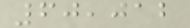60,012
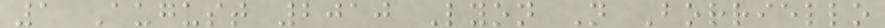1 August 2010 Lyon N Borriello
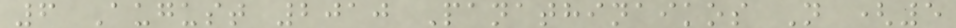6 August 2010 Panathinaikos N (5
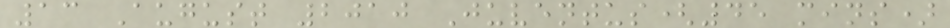13 August 2010 Juventus(45 mins)
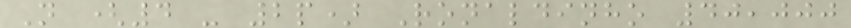N (4 - 2p) Ronaldinho 40,000
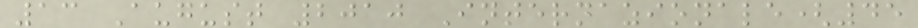13 August 2010 Internazionale(45
